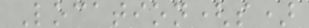Location(s)
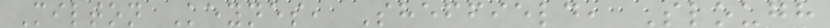Milton Keynes, Sheffield, Slough
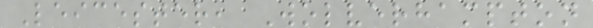Leicester, Wolverhampton
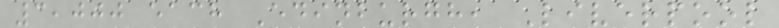3,000 each Edinburgh, Liverpool
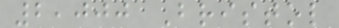2,000 Bristol
